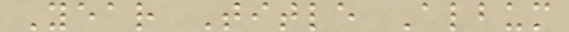Year Title Album
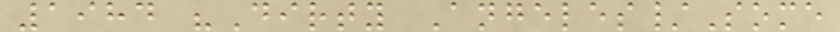1984 "Dirty Angeles/Some
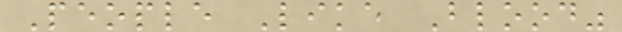People Like Blood"
